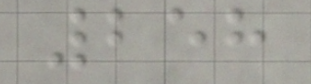258
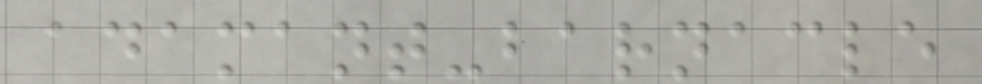adamant-barnacle
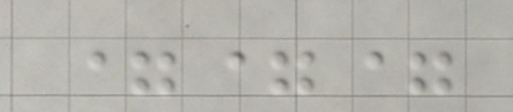===
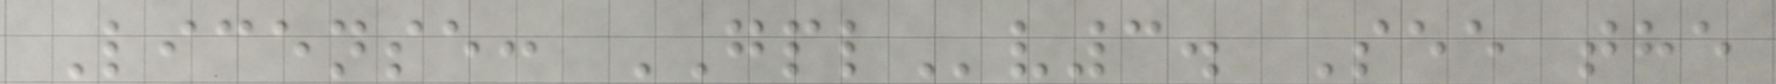License: GPLv3. See the
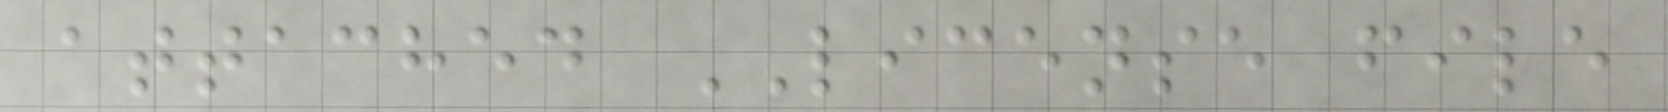attached LICENSE file
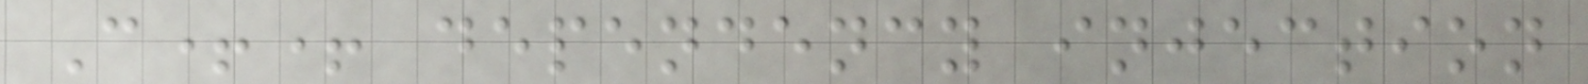C++ dependency injection
